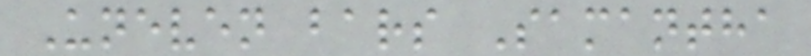Uneven bars Samantha
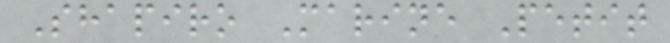Shapiro Marine Petit
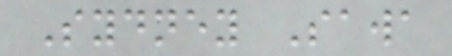Sydney Sawa
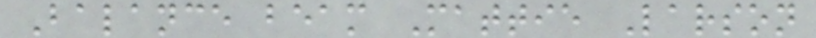Balance beam Mattie Larson
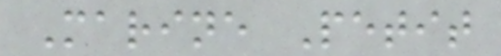Marine Petit
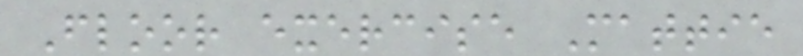Floor exercise Mattie
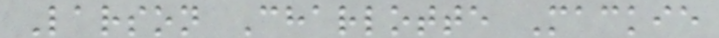Larson Charlotte Mackie
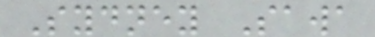Sydney Sawa
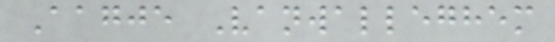Aagje Vanwalleghem
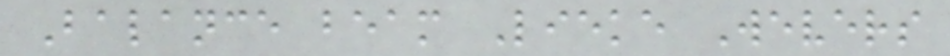Balance beam Lieke Wevers
